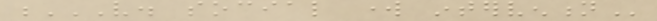V. SOCIAL WORK INTERVENTION
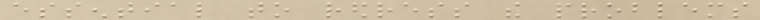essential to redress the problems
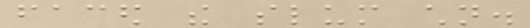faced the slum children.
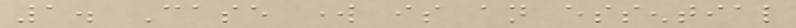1. Case work is an essential
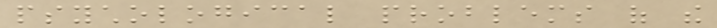psychological problems of the
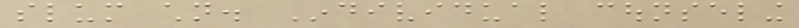slum children. Individual counseling
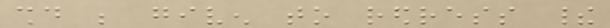should be given to redress their
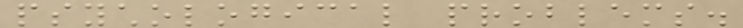psychological problems.
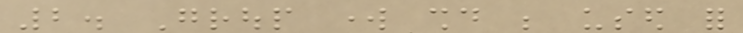2. Group work should be used for
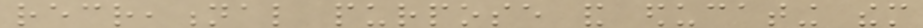recreational purpose and educating them
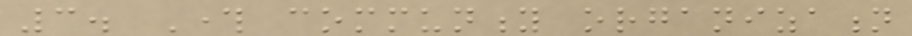3. Through community organization
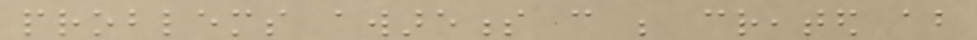problems awareness can be created about
